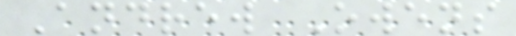Andrew Owens
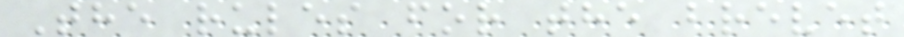The rules for the brevet
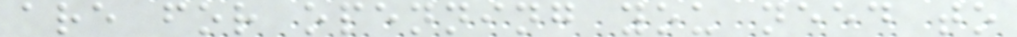are for openning you need to
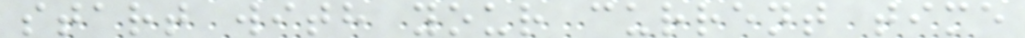start with your current time
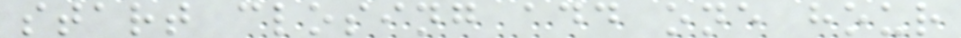start closing add one hour
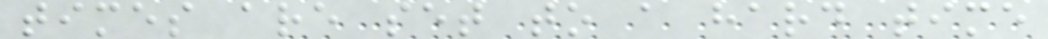times are set to a hard time
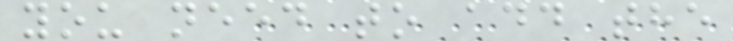you need to add the
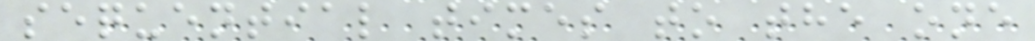sequential times to the one
